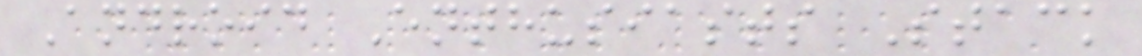Android Enthusiasts Stack
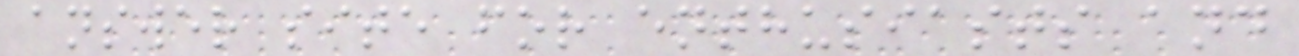answer site for enthusiasts and
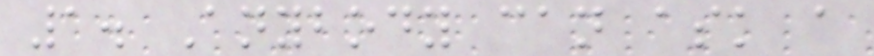1. Anybody can ask a
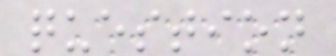question
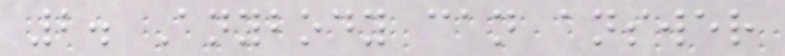2. Anybody can answer
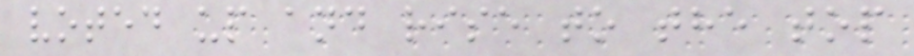voted up and rise to the top
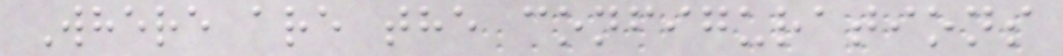Where are the configurations
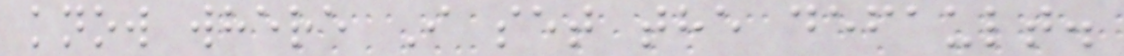know where I set the default.
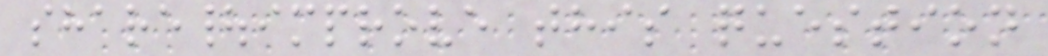share|improve this question
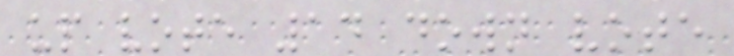up vote 14 down vote
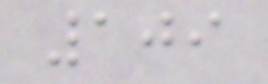109
